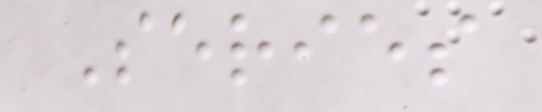Series
